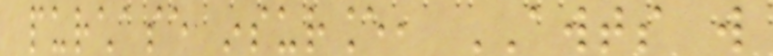purchase insurance, AWTS will
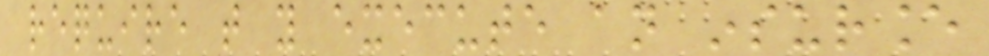require that you execute an insurance
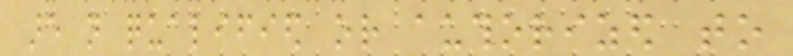are not qualified or authorized to
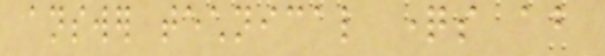answer technical questions about
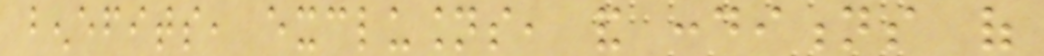benefits, exclusions, and conditions of
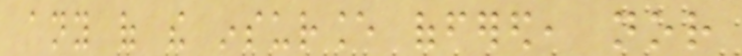any of the insurance offered, nor
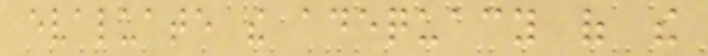evaluate the adequacy of the
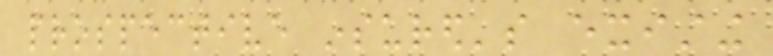prospective insured's existing
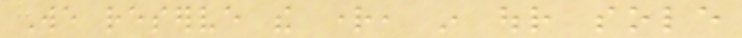We reserve the right, in our sole
